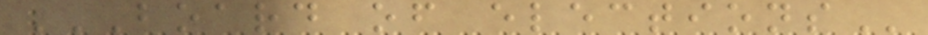BOARD OF ELECTIONS
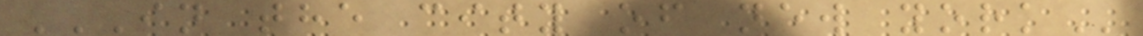IN THE CITY OF NEW YORK
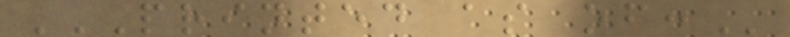PRINTED AS OF:
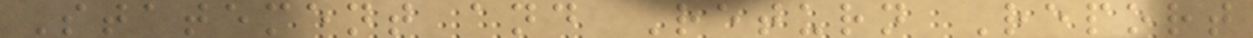Statement and Return Report
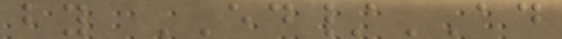by ED/AD
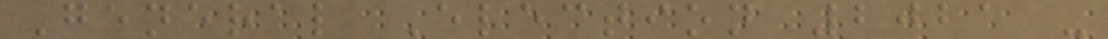General Election 2021 -
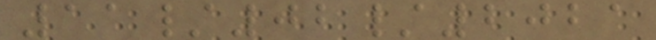11/02/2021
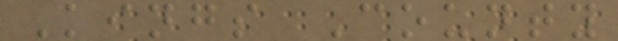Kings County
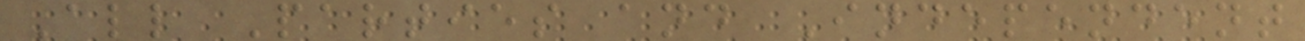All Parties and Independent
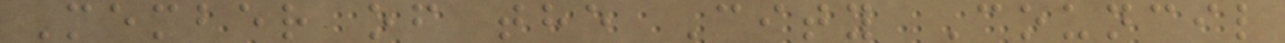Member of the City Council
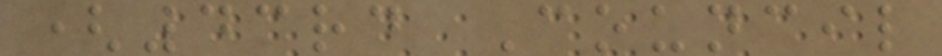(43rd Council
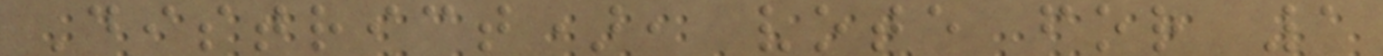District), vote for 1
